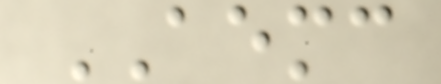AEMC
